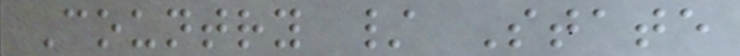Country / State
